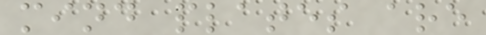mind plates are
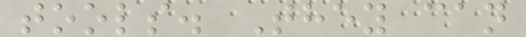tools. They can
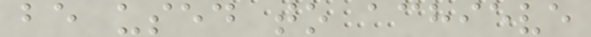be used to achieve
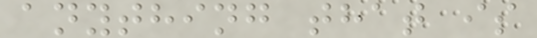anything that is
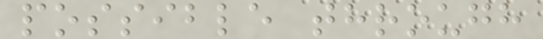possible through
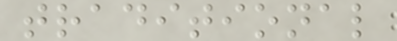traditional
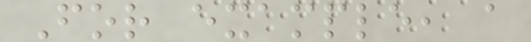For example, a
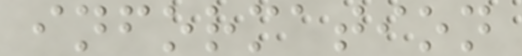information
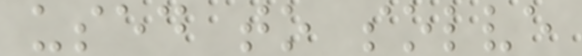used to solve
